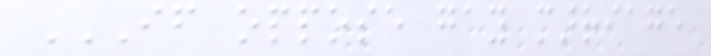IF OPPOSE GAY MARRIAGE
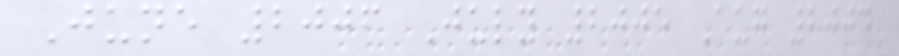June 2006 July 2005 Aug 2004
